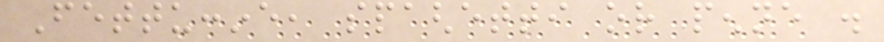Fettuccine, spaghetti or penne .
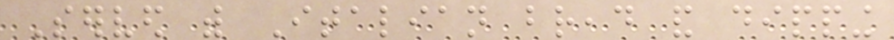Served with Italian bread and dipping
